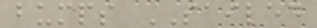bumps SAILED
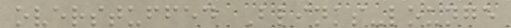overstuffed Blinks-lounge
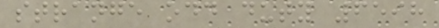strange odd duty 6598
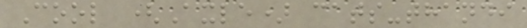Cool (Axle) cats-thandi
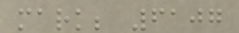mark; 6107
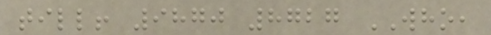till! 9870 8727 WHO,
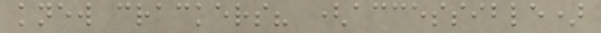knew crackers? (accessible)
